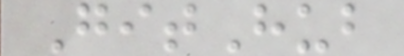GitHub
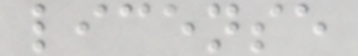license
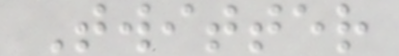Twitter
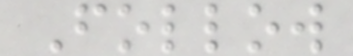Follow
